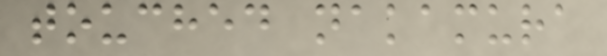touched nakamura
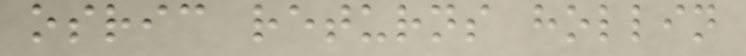osric returns hollin
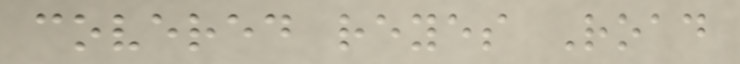covered reyes Road
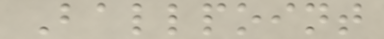Ballpoint
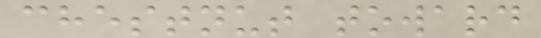chestnut toward
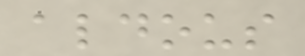aldous
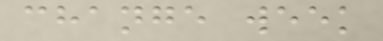change week
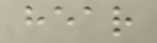hear
